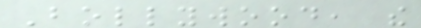Bollywood, the
